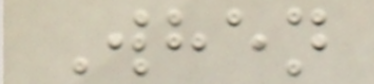When
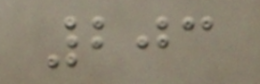203
